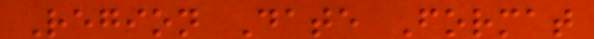Region Date Format
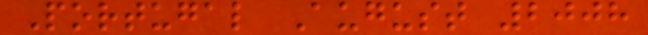Portugal August 2008
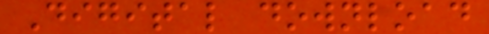Digital download
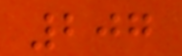207
